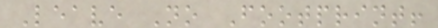Leave No Footprint!
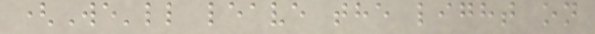(We'll leave the light on
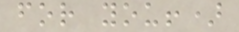for you!)
